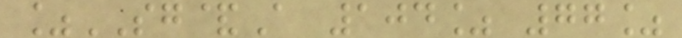%SG&A 104% 77%
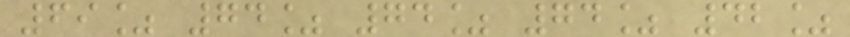69% 74% 74% 74% 42%
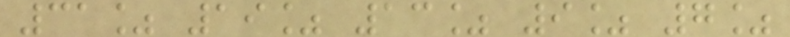31% 19% 13% 9% 7%
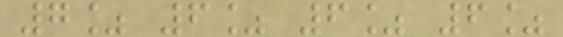7% 6% 6% 6%
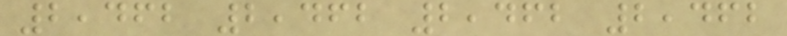2,462 2,462 2,462 2,462
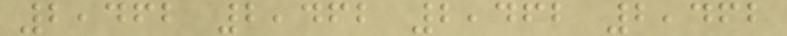2,462 2,462 2,462 2,462
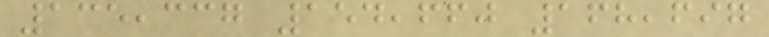135,337 154,660 168,697
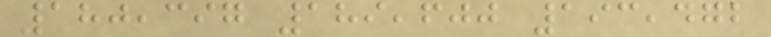180,397 189,600 193,472
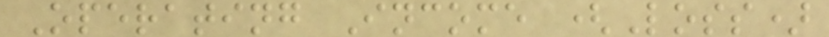Operating Income (Loss)
